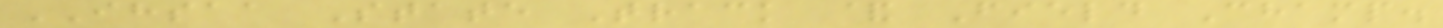IHSAA State Track & Field Champ.
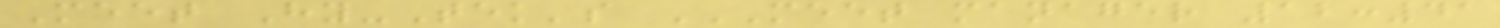Meet Hy-Tek's MEET MANAGER 12:41
